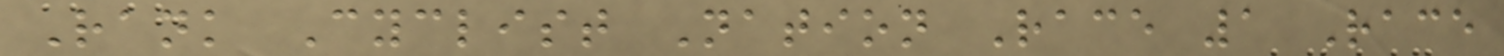Rank Cyclist Nation Race 1 Race
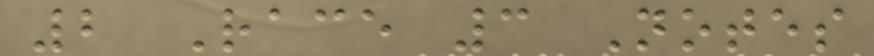2 Race 3 Notes
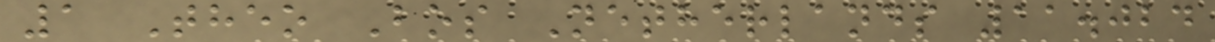1 Theo Bos Netherlands 11.024
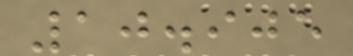10.905
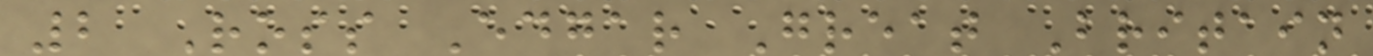2 Ross Edgar Great Britain
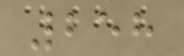258
